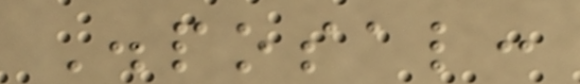Disposal:
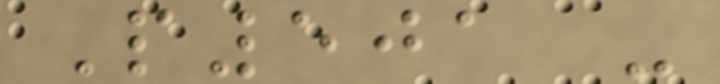P501 -
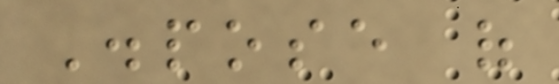Dispose of
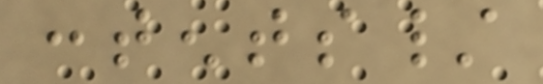contents/
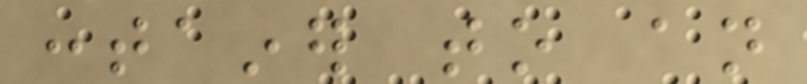container to an
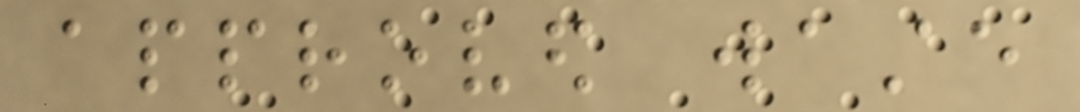approved waste
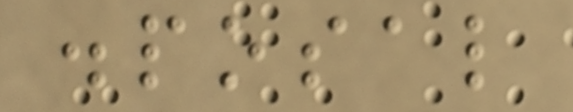disposal
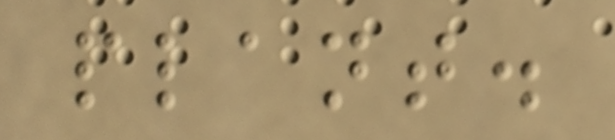plant.
